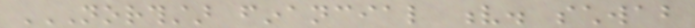NORTHSTAR FINANCIAL V. SCHWAB
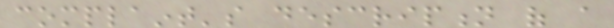complaint's description of a
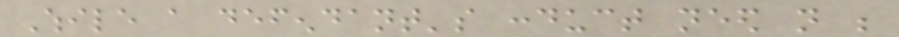While a defendant's conduct need not be
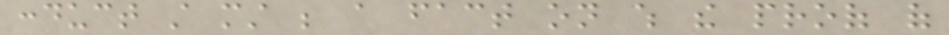conduct still must be a fact on which the proof of
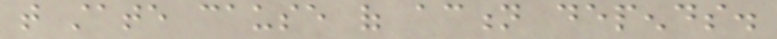that state cause of action depends.
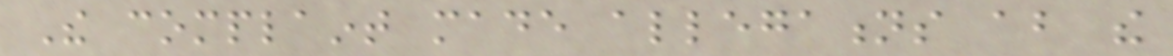The complaint made allegations about the
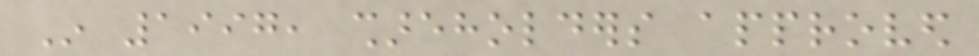In 1997, shareholders approved
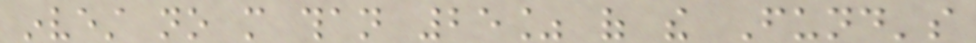invest no more than 25% of the Fund's
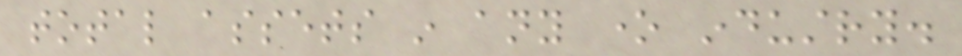total assets in any one industry.
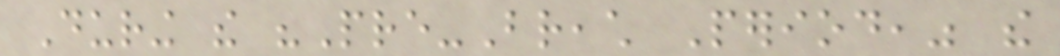During the "Pre-Breach Period," the
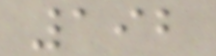192
